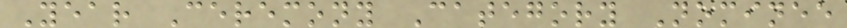Year Ceremony Category Nominee
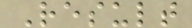Result
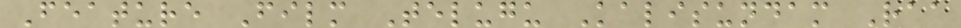Feature Film Telugu Kalisundam Raa
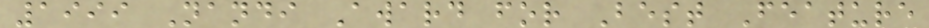1999 Nandi Award for Best Feature
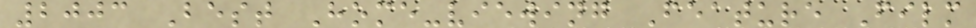2003 Best Home-viewing Feature Film
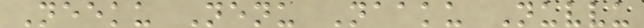Neeku Nenu Naaku Nuvvu
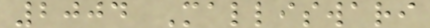2004 Malliswari
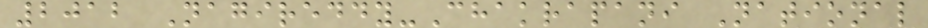2012 Nagireddy-Chakrapani National
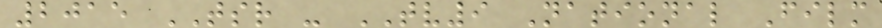2015 TSR - TV9 National Film
